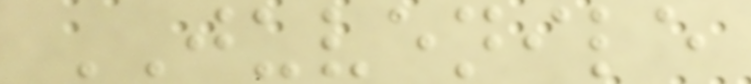JUVENILE
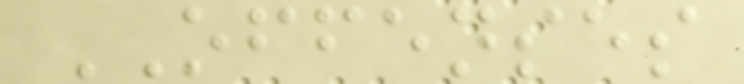OFFENSES
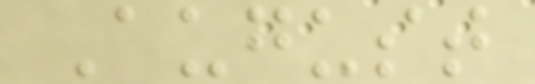August
